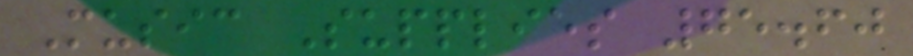Music Supplies 75.60
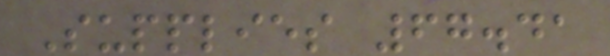Supplies 67.41
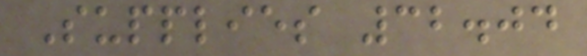Supplies 32.04
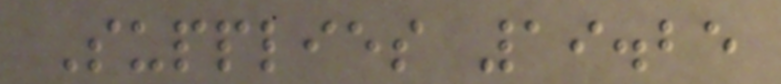Supplies 19.25
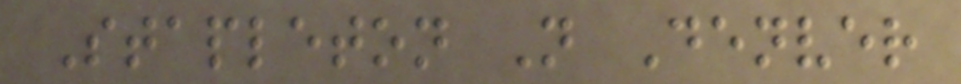Stapleton N Denver
